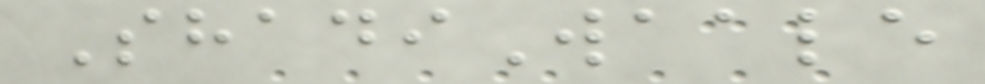ShadiWaale
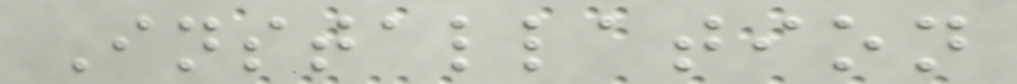Installation
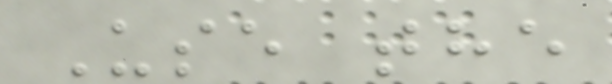Use the
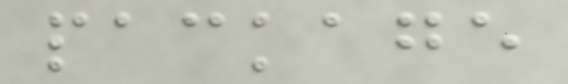package
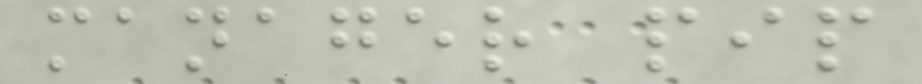manager pip
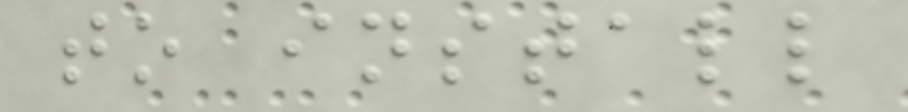to install
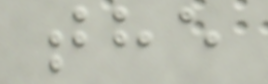the
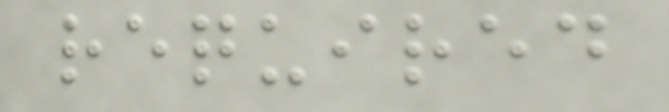required
